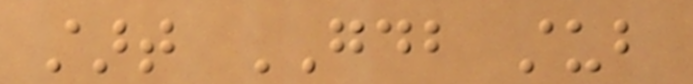start GDB stub
